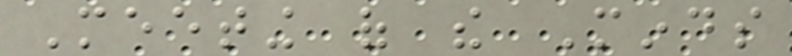Meeting of the Minds
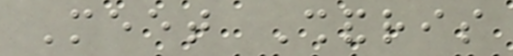Meet Shandris
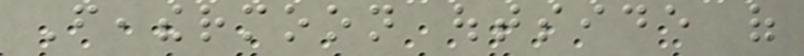Feathermoon outside of
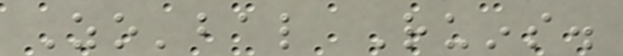Zo'bal Ruins.
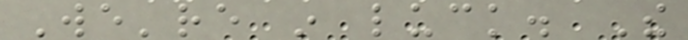We're in luck. The
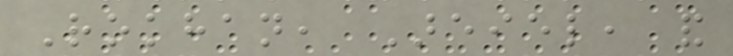Rokhan, Areiel, and
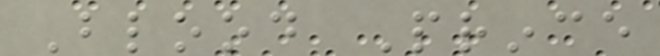Blood Prince
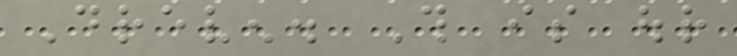Dreven. This is our
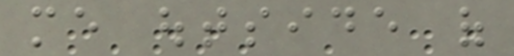me outside of
